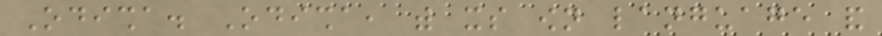Odisha. Odisha, with its own language and
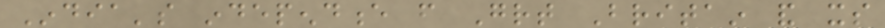India's independence from Great Britain and its
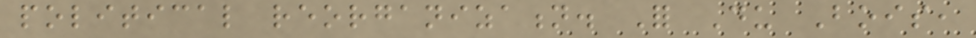political reorganization. For Du Bois,
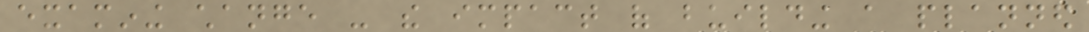examining change - the impact of building a planned
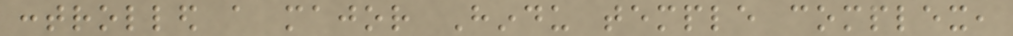controlled a major Hindu temple complex,
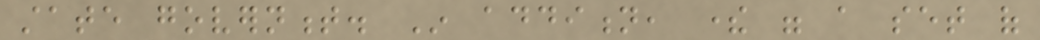state government. In addition, there were a set of
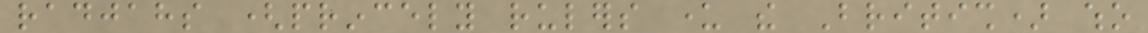radjahs (princely rulers under the British) who
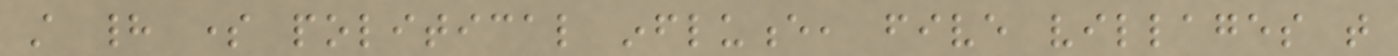still had some political influence, five villages that
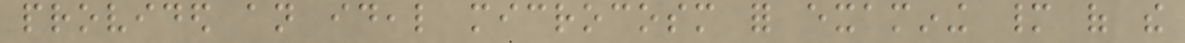provided an ideal microcosm for examining many of the
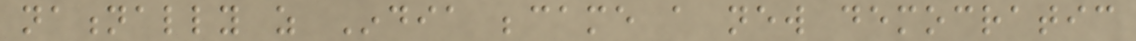nationally as India became a new democratic
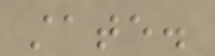state.
